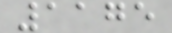1175
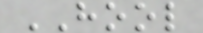HOOL
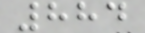884
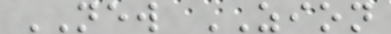NEW ZION
